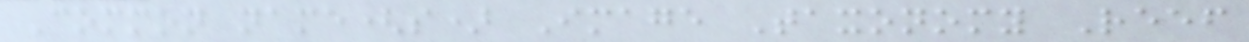Common name(s) Image Taxonomy Reef
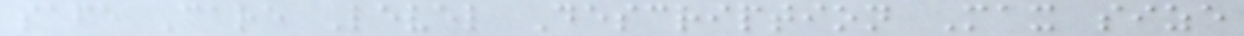safe Care Level Description Max size
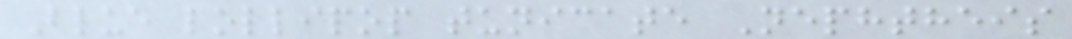Blue lollipop tunicate Nephtheis
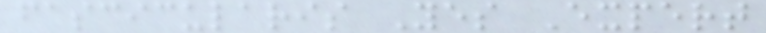fascicularis Yes Expert
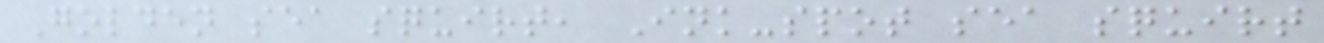Golden sea squirt, Ink-spot sea squirt
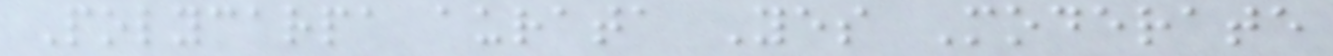Polycarpa aurata Yes Moderate
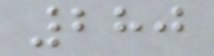280
